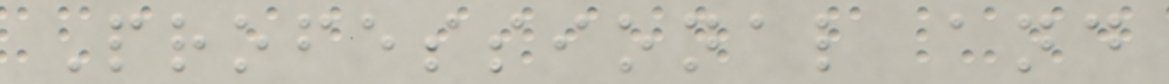Professional and
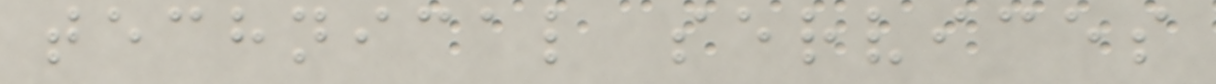technical services
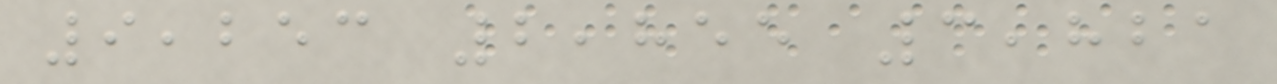9,253 2,855 3,821
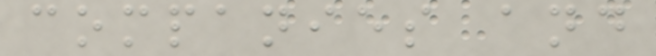companies and
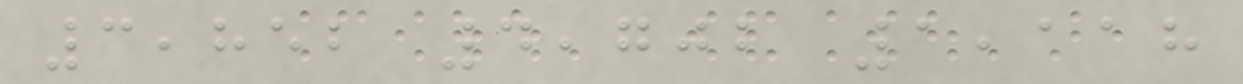3,852 4,702 1,118
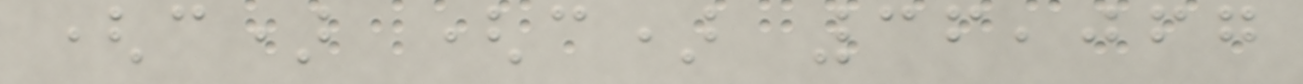(c) (c) 36,067
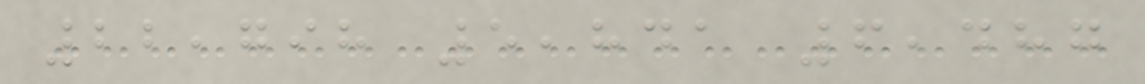22,798 5,841 6,487
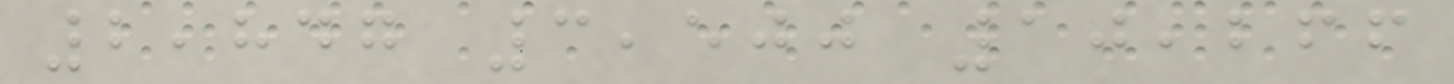2,847 3,500 10,266
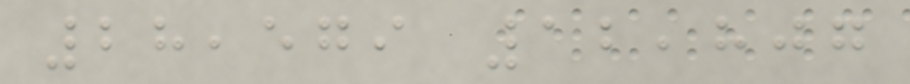28,579 12,807
